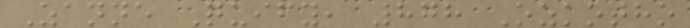Zanne Quify, 878 Ozkotho
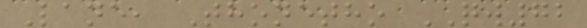Lane, Thonetho QW72
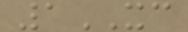1XC
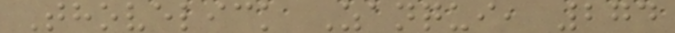Thovelick Zanqui, 274
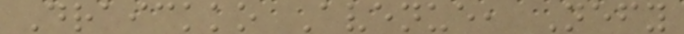Draickko Avenue, Nefy
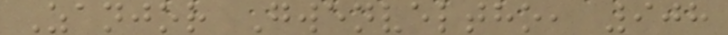Zanjor Gwenveltho, 908
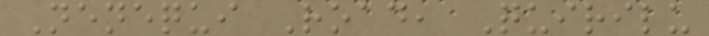Nenequi Road, Quirilu
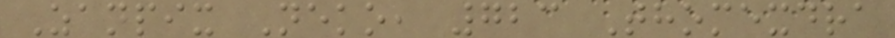Zanpix Neko, 723 Thomexdra
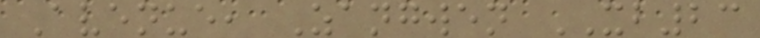Avenue, Zangwen XB23
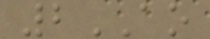2AO
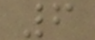6
